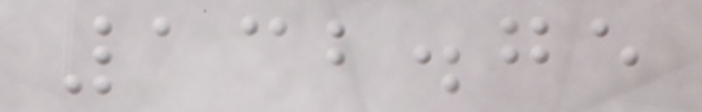132.75
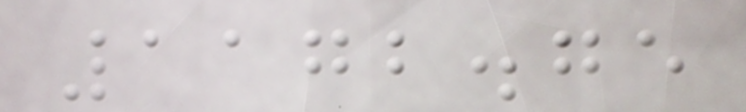1172.75
